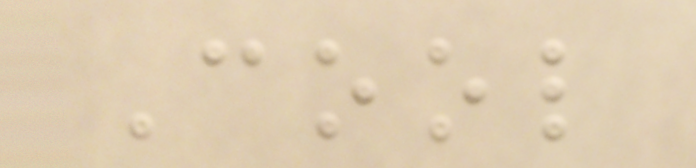Cool
